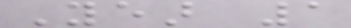Year 1
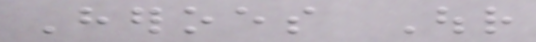Heroes Our
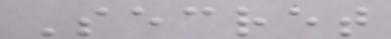Secret
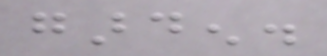garden.
